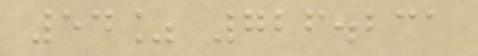54% 726.231
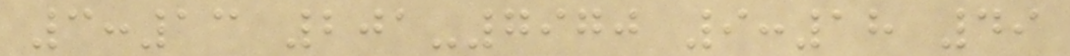3:13 201-7970 9:18 49
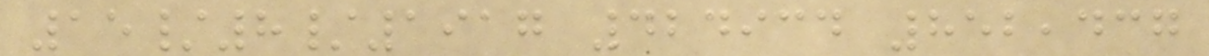15/8/1917 424934 852,437
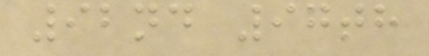92nd 97th
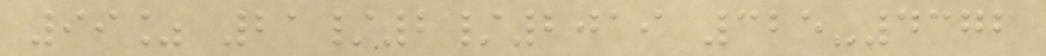99% 21/2/2019 325-4372
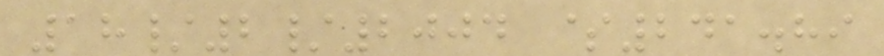18/2/2004 $241.89
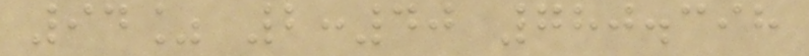94% 2:40 780.398
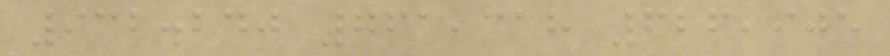932.240 761,318 626,905
